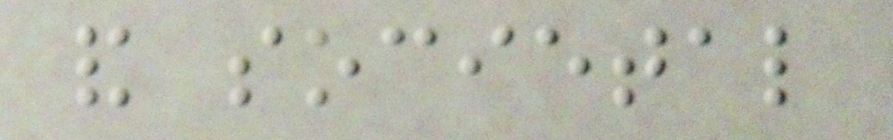and societal
